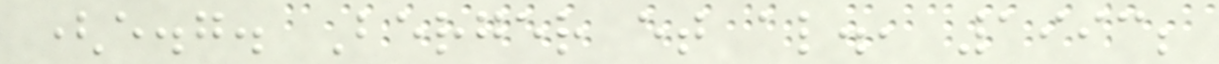(e.g. Berger et al., 1993;
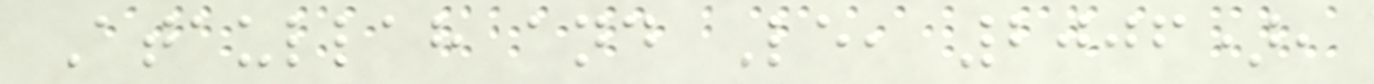Ataullah and Le, 2006),
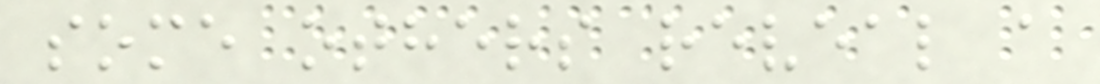some others reveal a
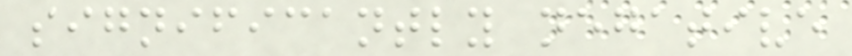significantly negative
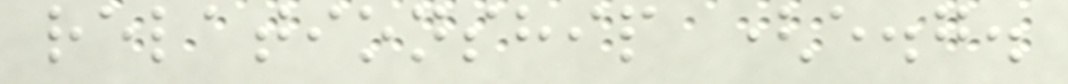relationship (e.g.
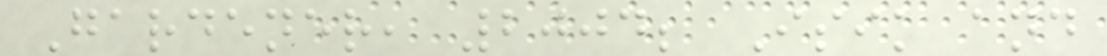Gardener, 2004; Isik and
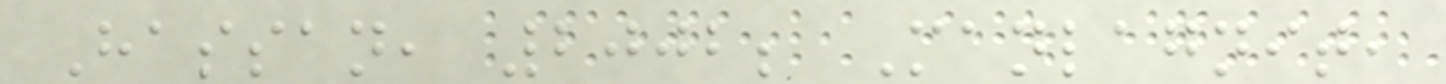Hassan, 2002; Manlagnit,
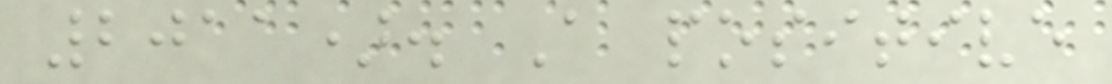2011). A positive
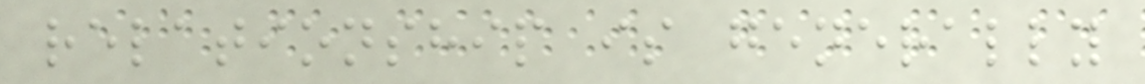relationship is generally
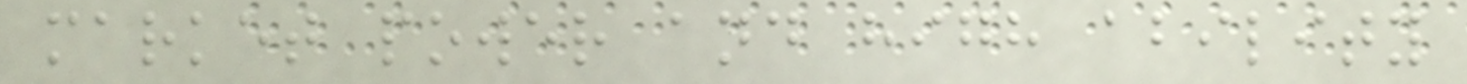market power and high ability
